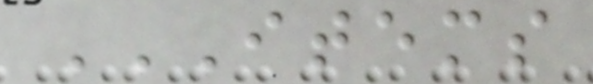ITEMS
